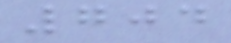704
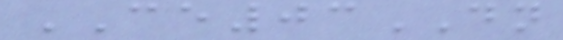CE03DN
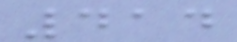414
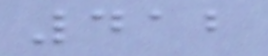412
